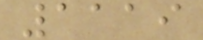1119
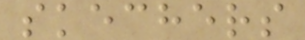skechers
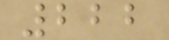222
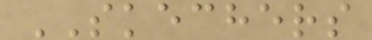SKECHERS
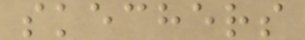skechers
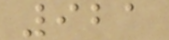921
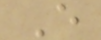E
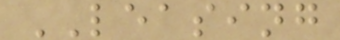LEASING
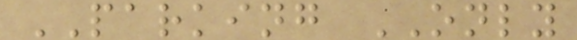PARKING ONLY
